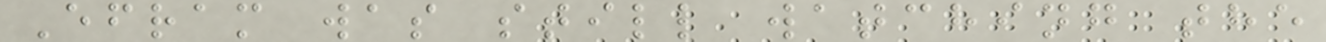Efram was still watching the
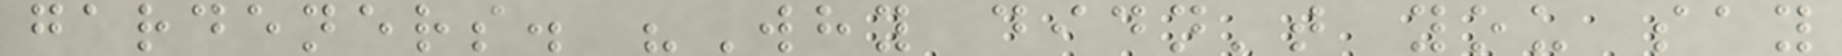gardeners. "Why didn't you say
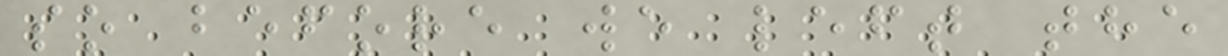so before we left the
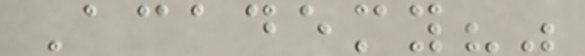Academy?"
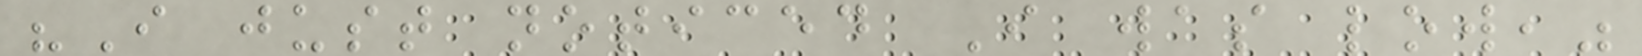"I just noticed I was low,"
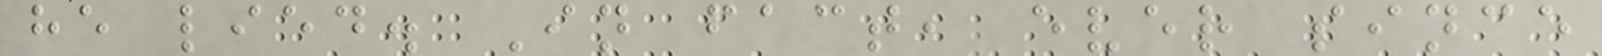he lied. In fact, ever since
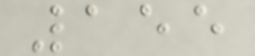155
